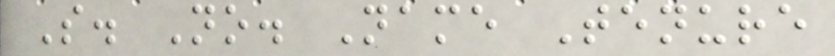S. No. Name Tenure
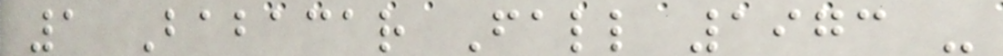1 Babacar Fall 1973 -
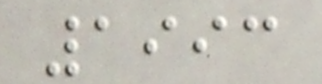1993
